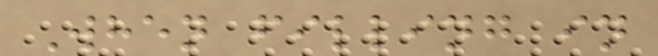When filling in
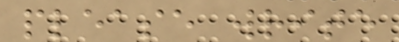please write
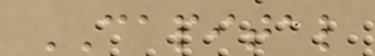CAPITAL
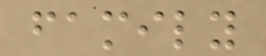family
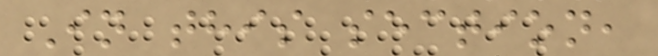In this section,
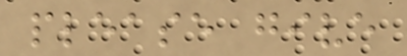please give
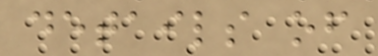details of
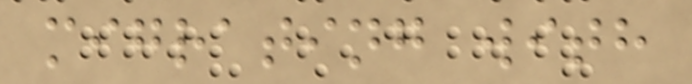migrating with
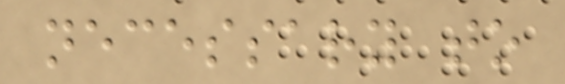necessary to
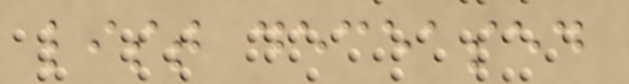list deceased
